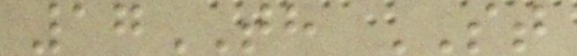17TH ST
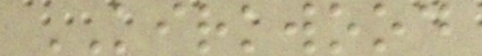KIRKWOOD
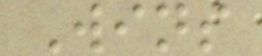Wins
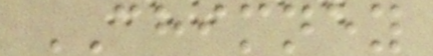CHIMNEY
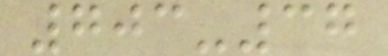703-37
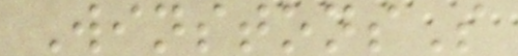WinstonsS
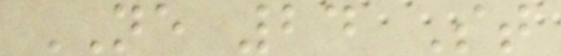NE 24 St
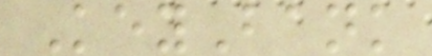KeyBank
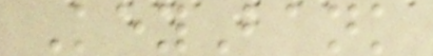KeyBank
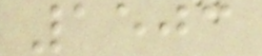1503
